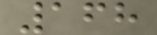168
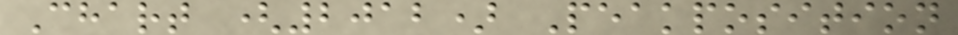Chart (2012) Peakposition
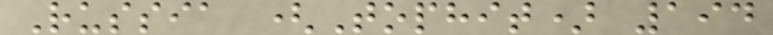Russia (Tophit) 194
